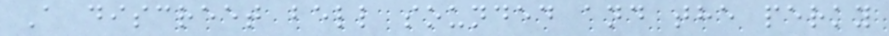A discreet bell sounded and the perky
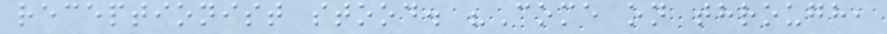receptionist stood. "Come on through,
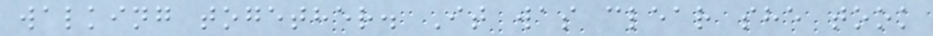walking together. It was clear she took
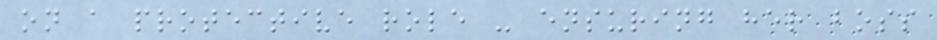on a protective role - ensuring her boss
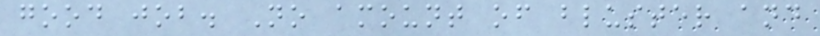good job. No amount of bluster and
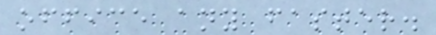office any faster.
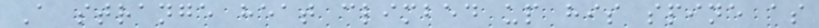A strange heat climbed up his spine as
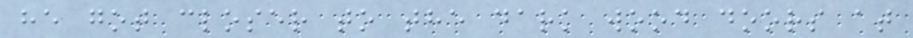he got closer to the dark wood doors at
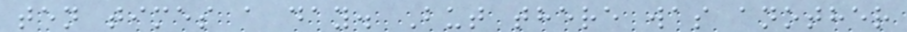ten times a day. But there was another
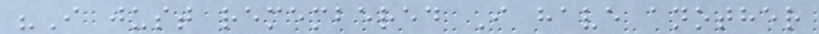"I just remembered I have another
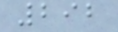292
